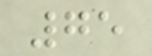75
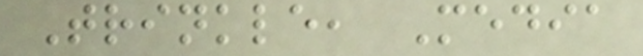Trinkle, Media
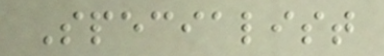Specialist
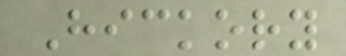Hickory
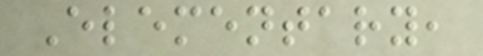Elementary,
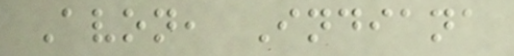Avon, Indiana
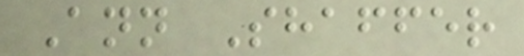Ann Shaffer
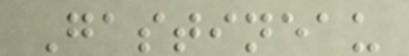Gastineau
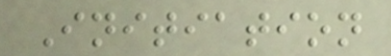Initiation
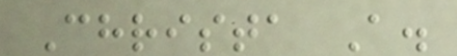Christa A.
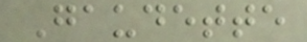Gaudette
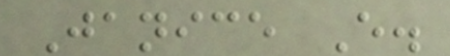Janice E.
